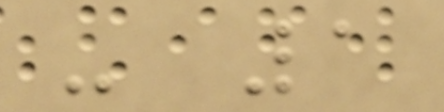- 1
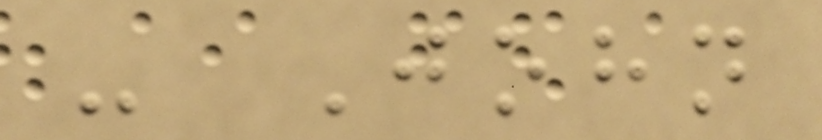- John
